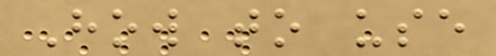How to use
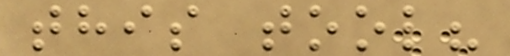this tool?
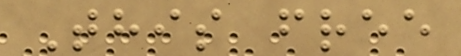This free
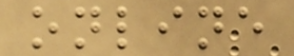online
